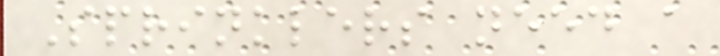Sprinklers need a
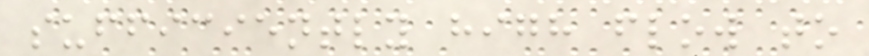sufficiently high flow to
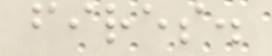fires.
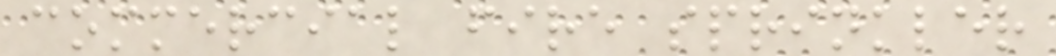commercial fire sprinkler
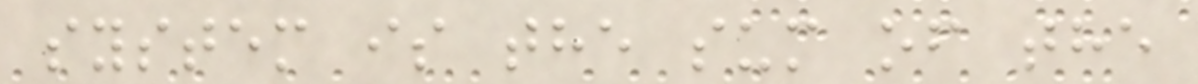system is the sum of the
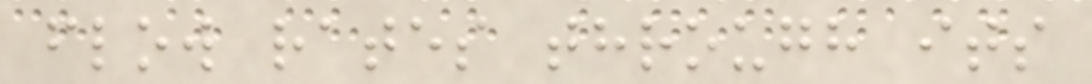flow rates through its
